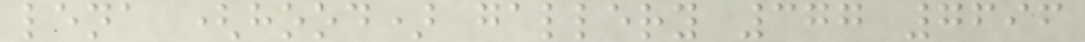lena (hood) gallery 377 7696
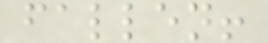fallen!
